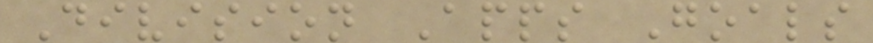Division Apps Goals
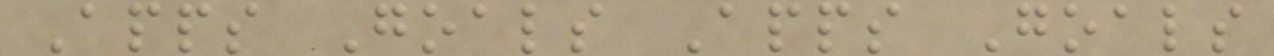Apps Goals Apps Goals
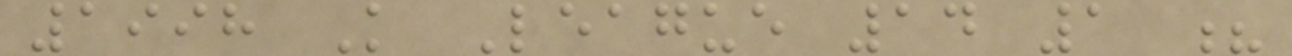1998 K League 14 1 ?
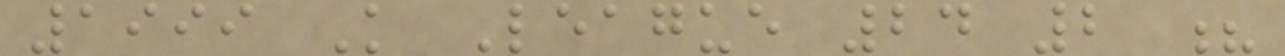1999 K League 24 2 ?
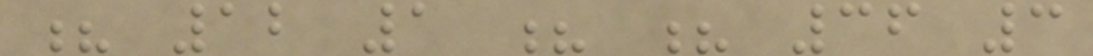? 12 1 ? ? 36 3
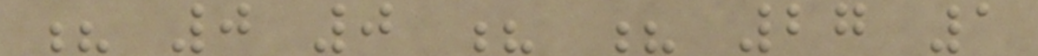? 0 0 ? ? 27 1
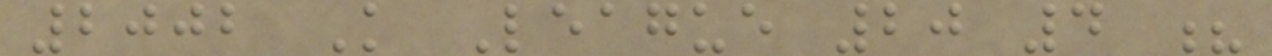2002 K League 20 4 ?
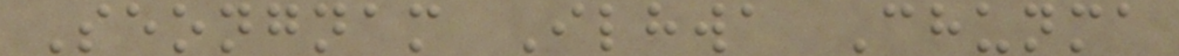Seongnam Ilhwa Chunma
